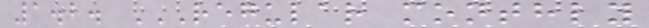1.2. REGULAR MONTHLY
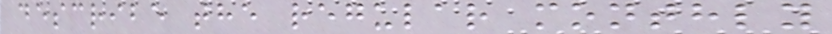describe the regular monthly
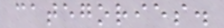categories.
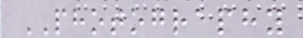PHOTOGRAPHY
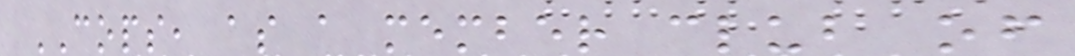COPS, as a member club of
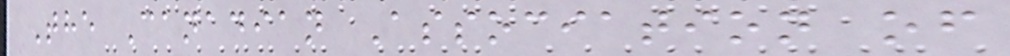The Canadian Association of
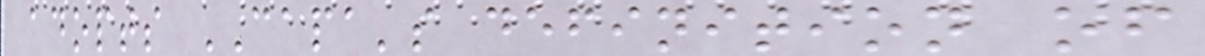adopts CAPA's definition of
